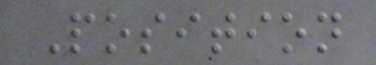Position
